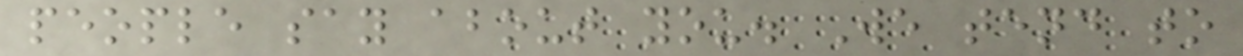people say about you. We tend to
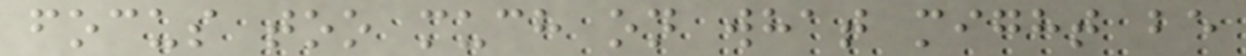focus too much on what might be
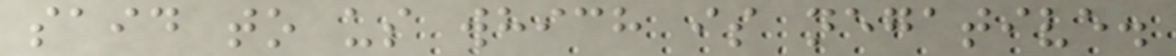said to us which is negative.
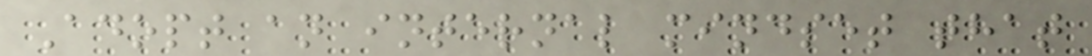Adopt an internal mindset that
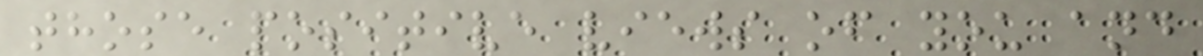those positive views of you and
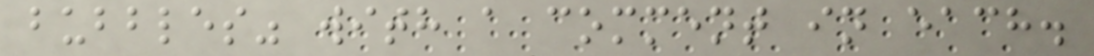bubbles" with a comment in each.
